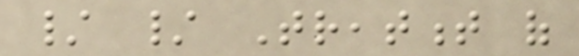/ / Treatment of
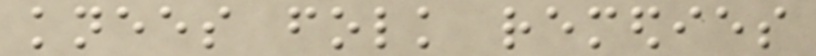knees folk remedies
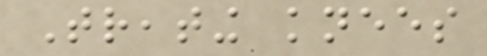Treating knees
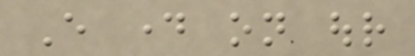Every day on our
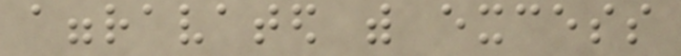aggravated with excess
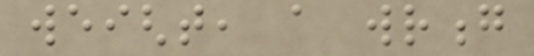weight, a wrong
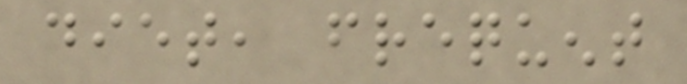diet, frequent
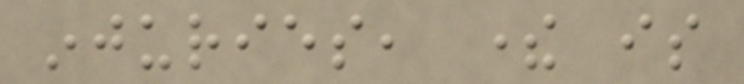injuries, there is
